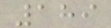189
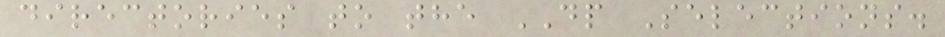directories to the DP Selections.
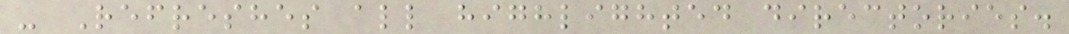- Refreshes all highlighted directories.
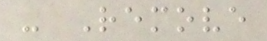- Remove
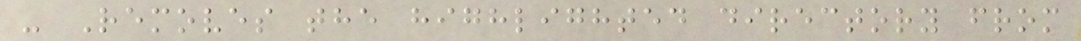- Removes the highlighted directory from
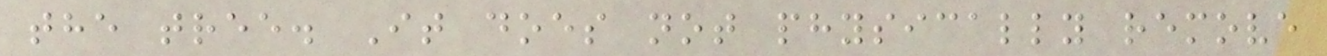the tree. It does not physically remove
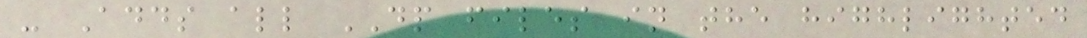- Adds all DP files in the highlighted
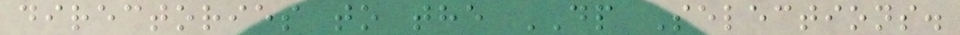directories to the DP Selections.
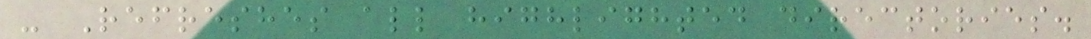- Refreshes all highlighted directories.
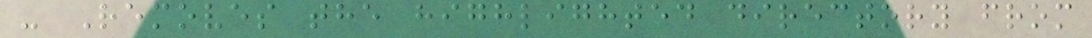- Removes the highlighted directory from
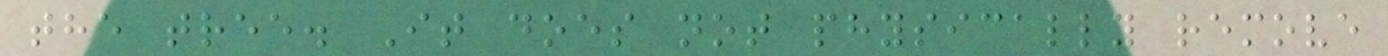the tree. It does not physically remove
